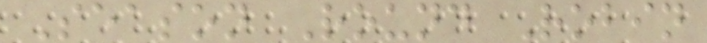Season Round Robin
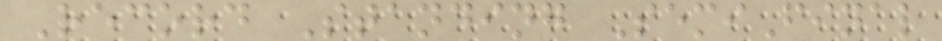Record Standing SemiFinal
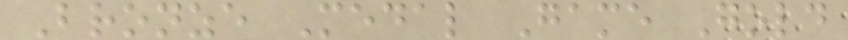Bronze Medal Game Gold
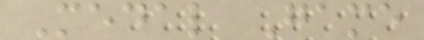Medal Game
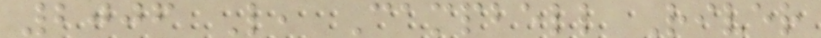2006 L, Campbell River
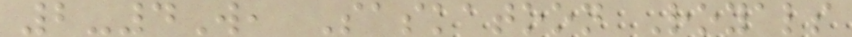2-4W, Saskatoon Royals
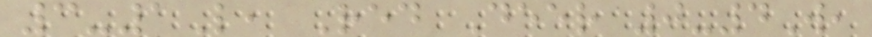3-1L, Red Deer 0-4W,
